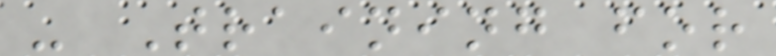- Training for
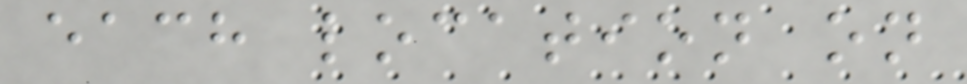each location on
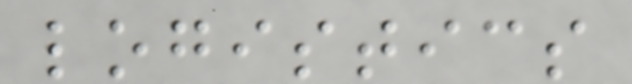logistics
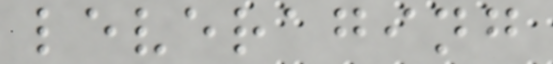leveraging
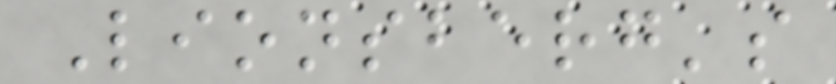Lionsberg's
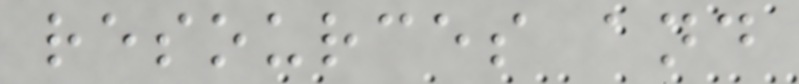resources and
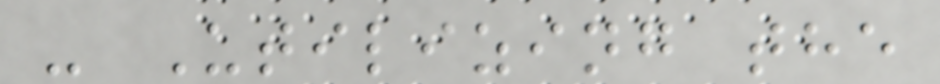- Utilizing the
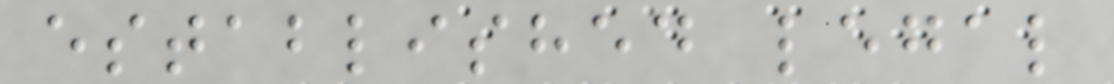established legal
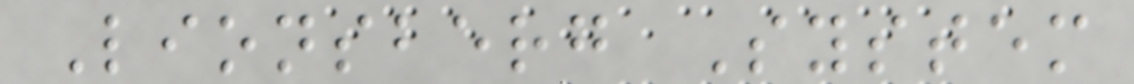Lionsberg System
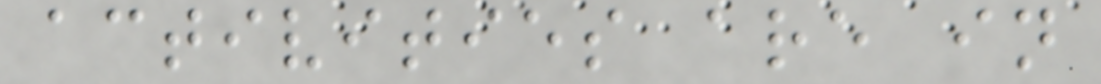activities are in
